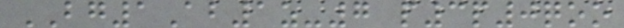BG1Ab1z-7 p3p0qoo
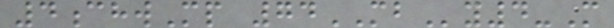4chwMp 74MBy4-M
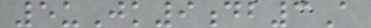5uJk9db3A
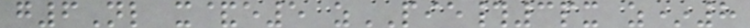g6Nl x&e5 zPIE#3px z*8
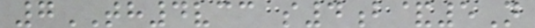7TH4vcc s4b&5N
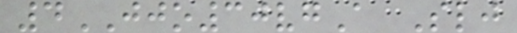4JJO30vgA Slj
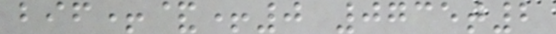bif+&+0 0735t2
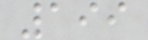199
